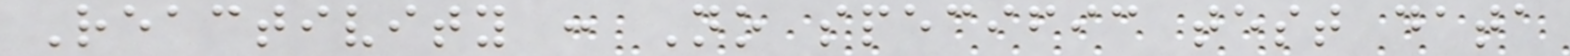Reactivity : No specific test data
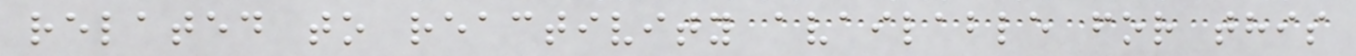related to reactivity available for this
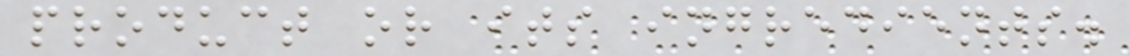product or its ingredients.
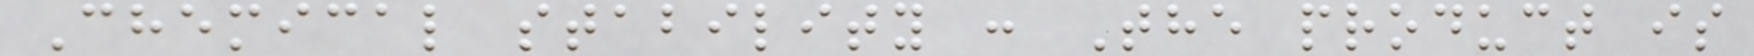Chemical stability : The product is
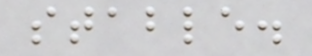stable.
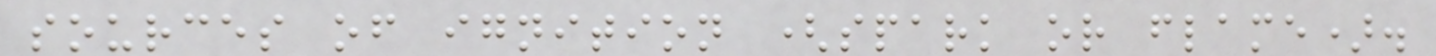sources of ignition (spark or flame).
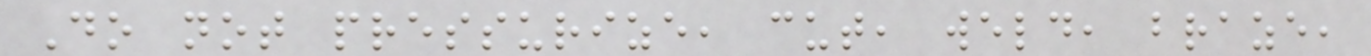Do not pressurize, cut, weld, braze,
